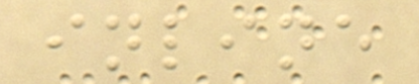inline
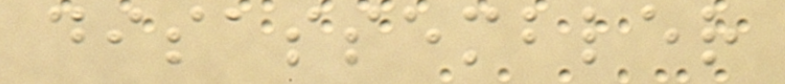disassembler
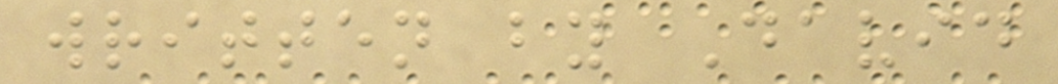written by David
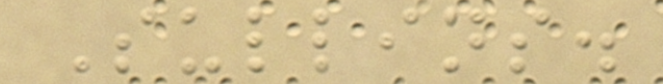Sullins.
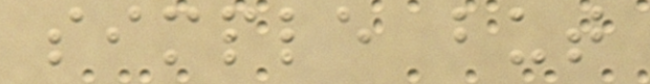simple but
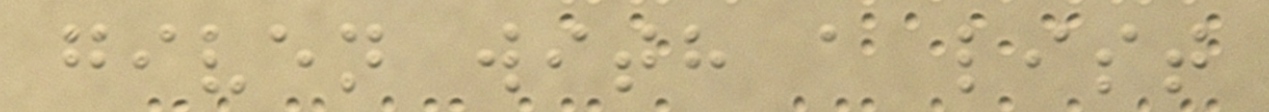given with a list
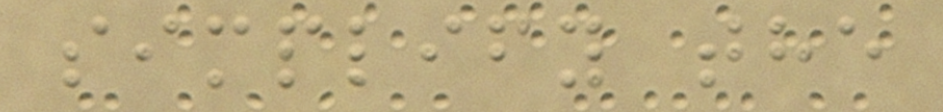simplify the
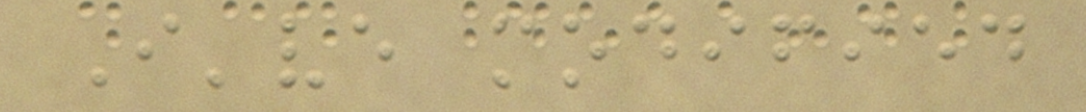I've modified
